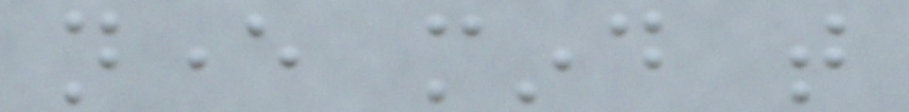never mind that
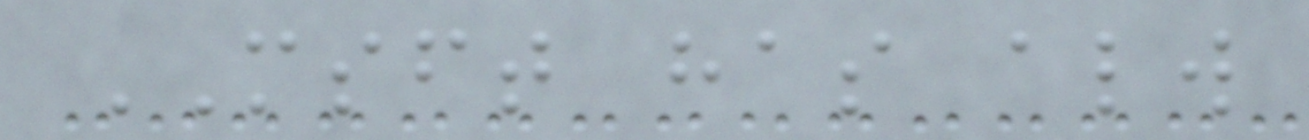MSFT has always
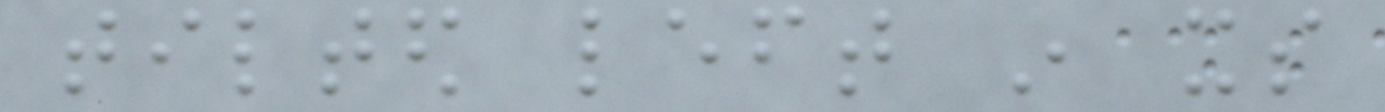tilted left in its
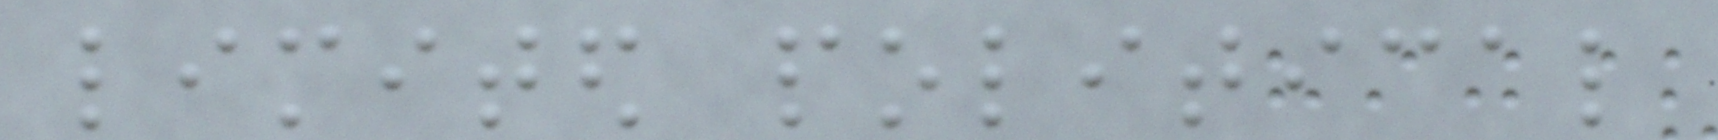limited political
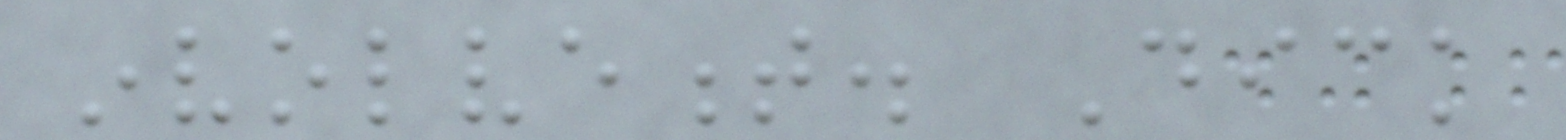involvement. Dick
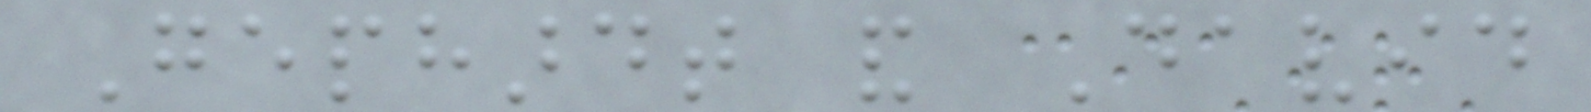Gephardt and David
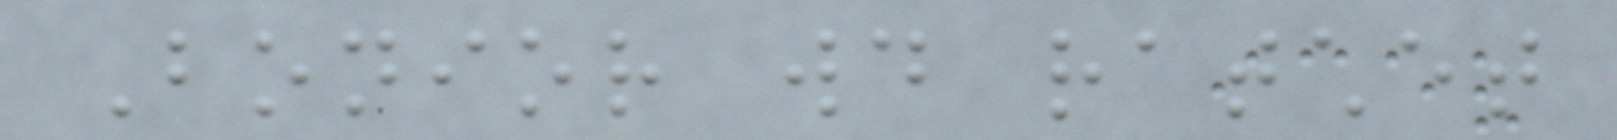Bonior would ratchet
